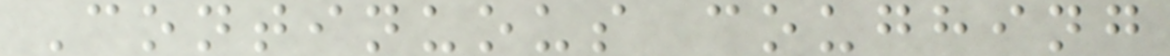Continuous coughing
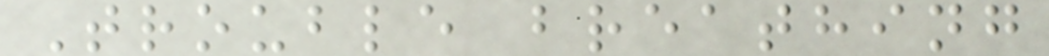Trouble breathing
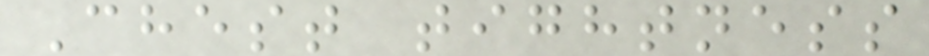Chest tightness
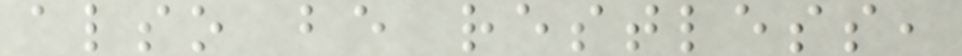also be restless,
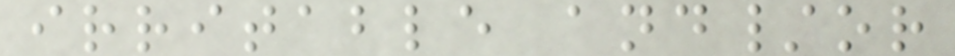irritable and/or
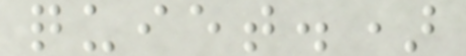quiet.)
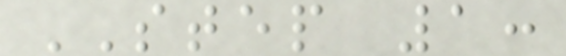STEP 1:
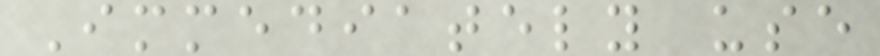Immediately use
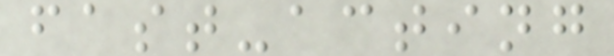fast-acting
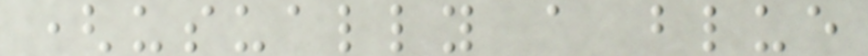(usually a blue
